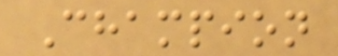Champion
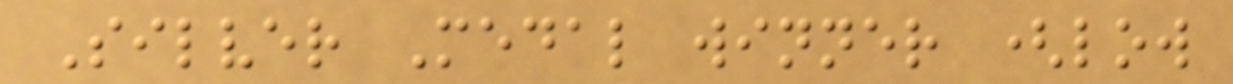Silver Medal winner (low
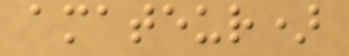amateur)
